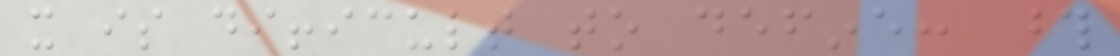it is difficult to define: those
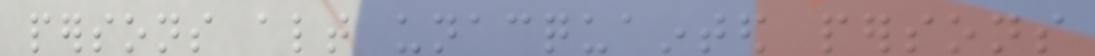persons altogether unacquainted persons
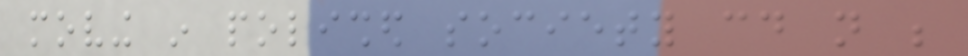moving in polished society could not be
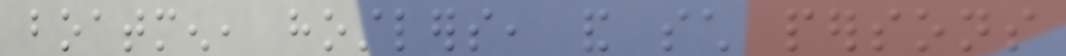boatmen, hostlers, and such persons
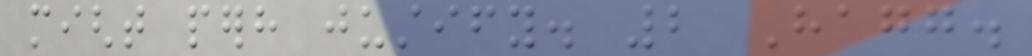might perhaps justify. 2 Hagg.
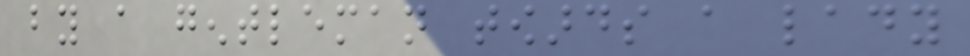by a gentleman towards a lady
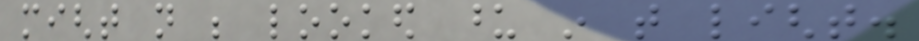might not be looked upon in that light.
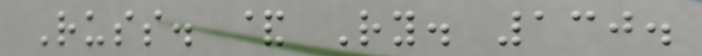Russ. & Ry. 130.
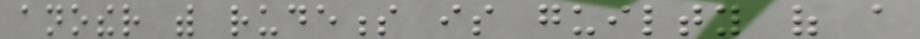another with rudeness is guilty of a
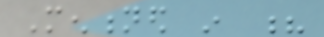Mentioned in ?
